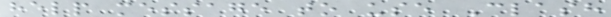help message to use Clash
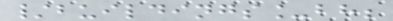/buildings_bh;
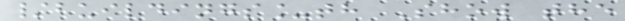/buildings_th Show the
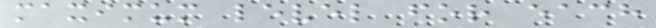maximum level for each
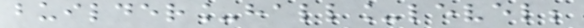builder_hall_level;
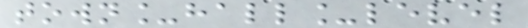town_hall_level
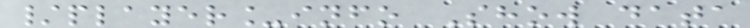/player_info Show data
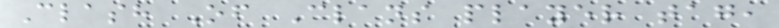Clash Of Clans player tag,
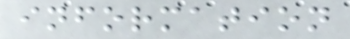information
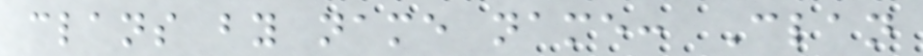clans by name name: Clan
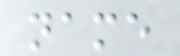name
